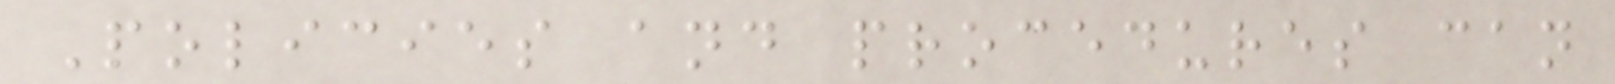Policies and procedures can
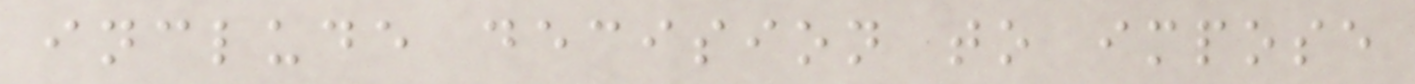include decision to impose
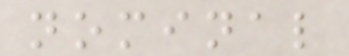nominal
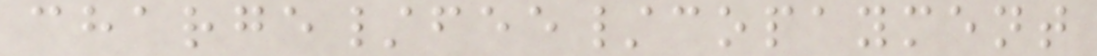charge/fee/copayment
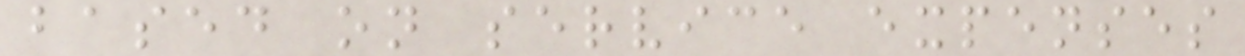based on service expenses
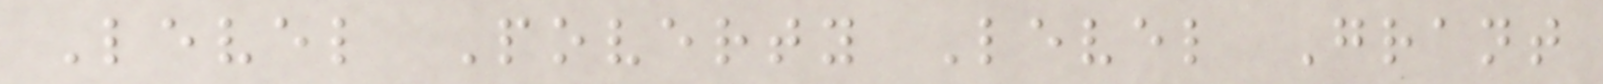Level Poverty Level Grant
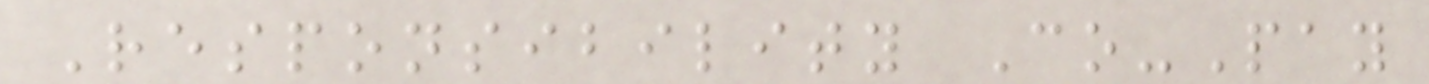Responsibility Co-Pay
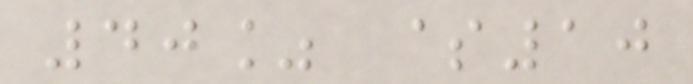40% $10
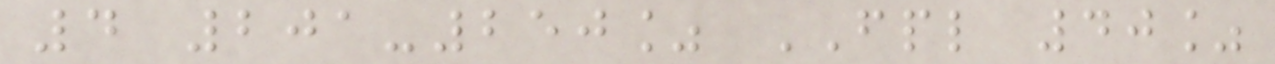4 201-250% FPL 40%
